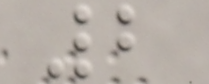2
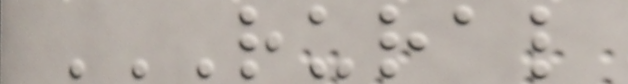RURAL
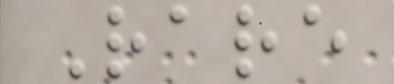Rare
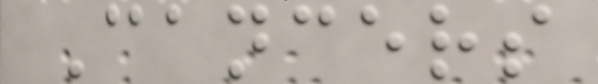Cancers
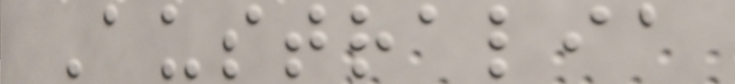Australia
